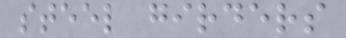steel girders
